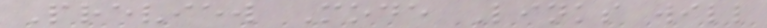Preview Mode Links will
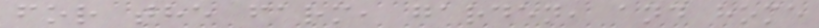for the farm, garden, and home
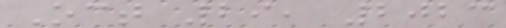Oct 29, 2023
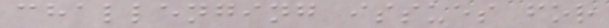challenging issues for
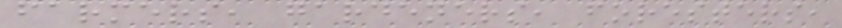farmers, gardeners, foresters,
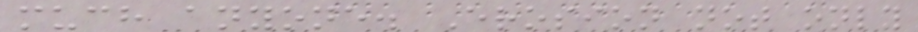much anyone. Erosion not only
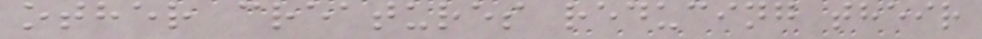other creatures reducing their
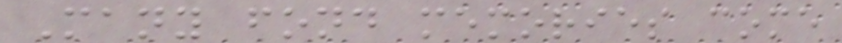Many fond memories come
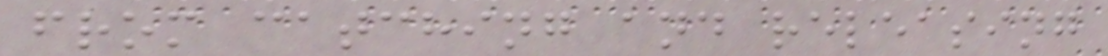from catching and releasing
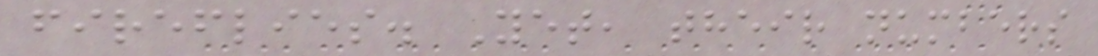fireflies. Yet, their numbers
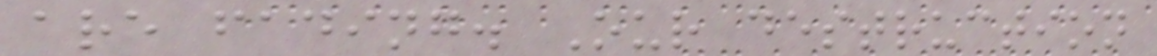are fading. Our destruction
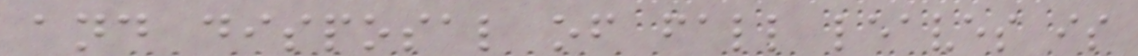and disposal of fall leaves is
